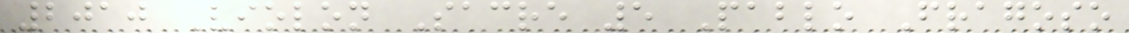2010 Violon Sacre 5 Pablo Fragoso
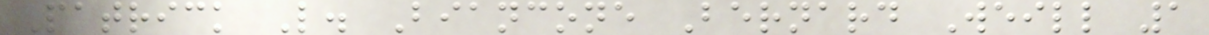Patrick L. Biancone Bernard Weill 1
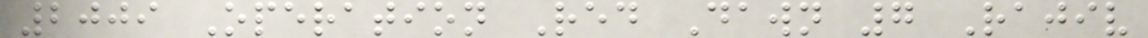2009 Operation Red Dawn 7 Rajiv
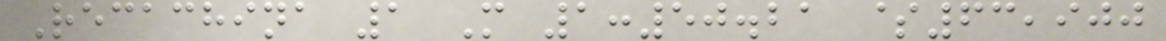Recachina 1 M 1:50.21 $63,900
